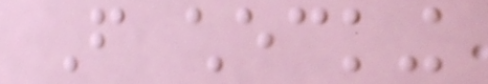From checking
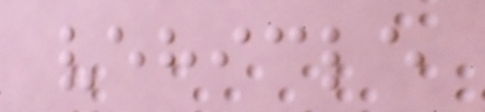vehicle
